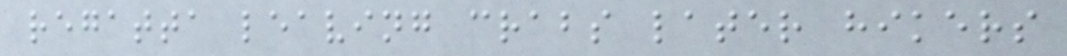regatta leaving crabs later hikers
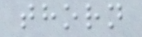thorn
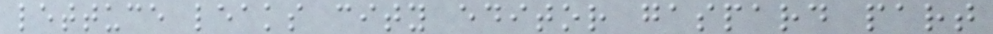lettuce leaks city editor gaspard part
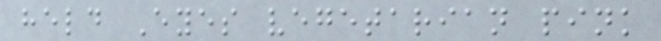held Eyes vegetarian pink
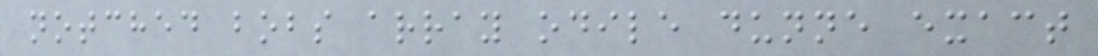notched bobs array odile dunne exact
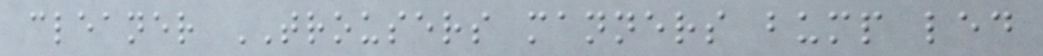cleaner TROUSERS manners bump led
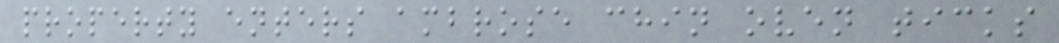property enters ambrose chin oven ticks
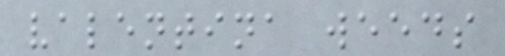valentina weeds
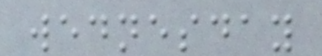wednesday
